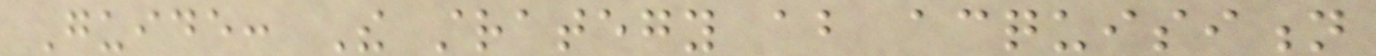Guide: The strategy about acquisition
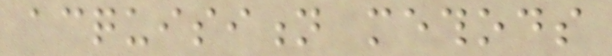acquisition methods
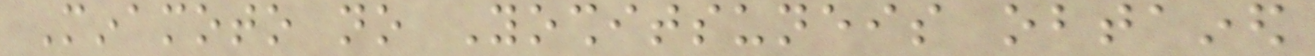Minamoto no Yoshitsuneis obtained
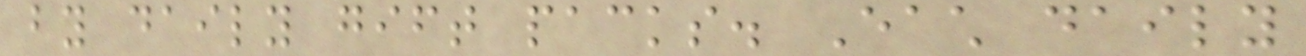by daily gift packs. Each daily
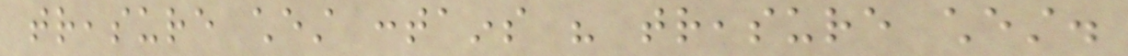treasure chest contains his treasure chest.
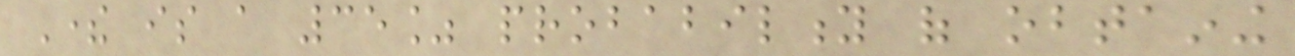There is a 35% probability of obtaining
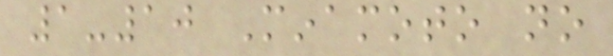1-10 Minamoto no
